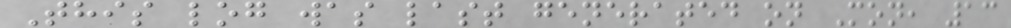This log was last generated on Mon, 13
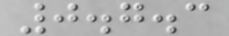0.7.3
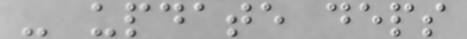- update deps
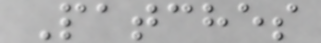Patches
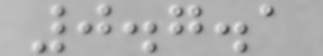0.7.1
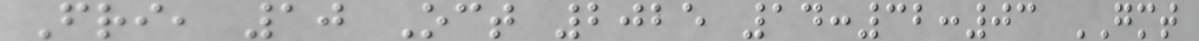Fri, 10 Oct 2025 14:32:03 GMT
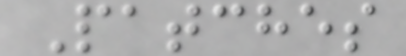Patches
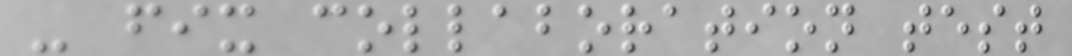- fix collaboration test
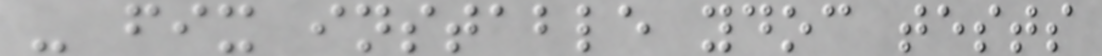- fix instable ydoc tests
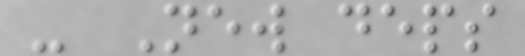- New deps
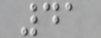41
